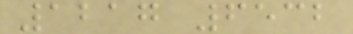1217 6532
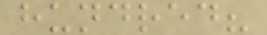hundred?
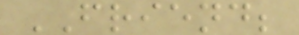FRIEND;
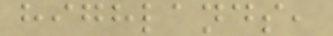highlands,
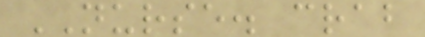NURSE. crab
